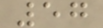57
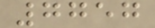7757
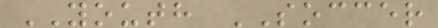YOUTH SOCCER
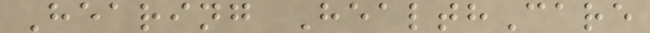Hearing HealthCare
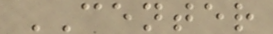CENTER
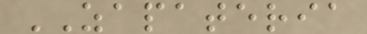ZAPATERIA
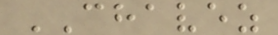CHAVEZ
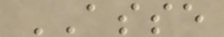ASSE
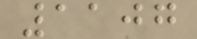1107
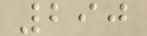290
